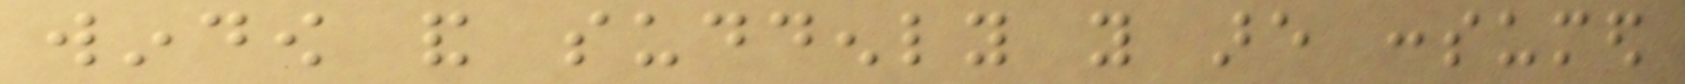window and suddenly you are consumed
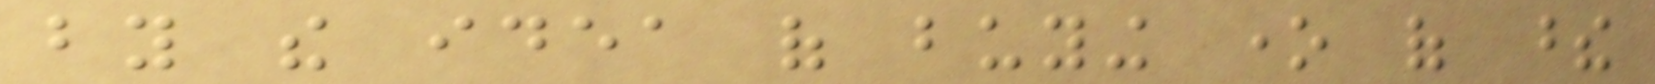by the idea of buying one of these
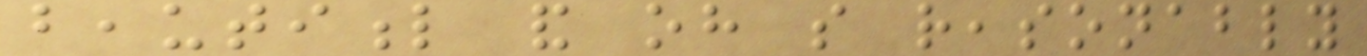beautiful and oh so reasonably
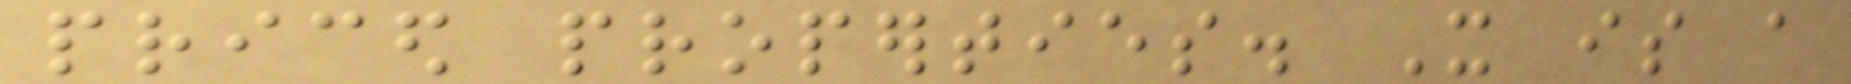priced properties. It is a
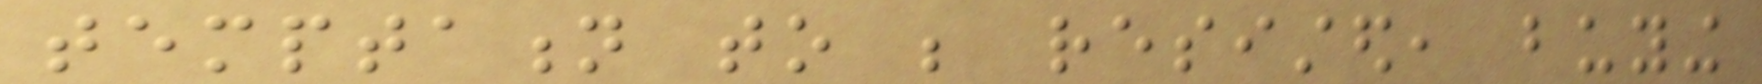temptation to be resisted, buying
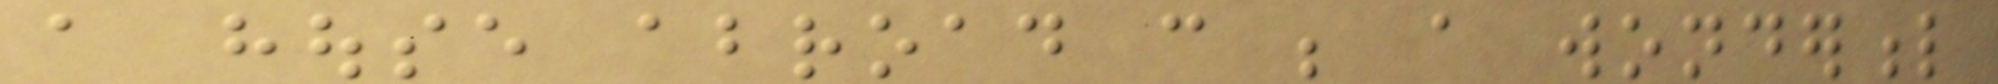a house abroad can be a wonderful
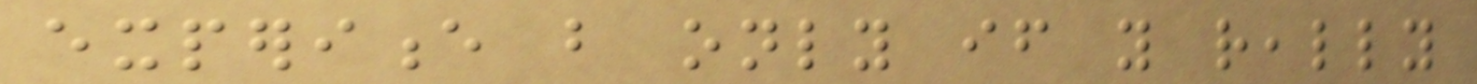experience but only if you really
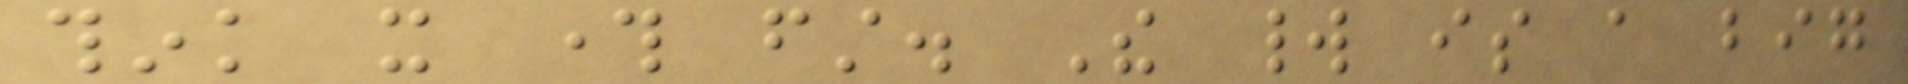think it through first. The world is a big
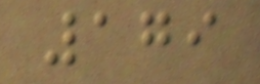179
